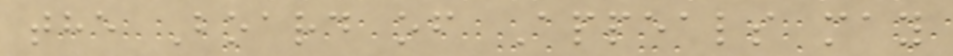the Board of Appeals may
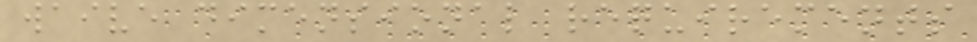waive dimensional requirements
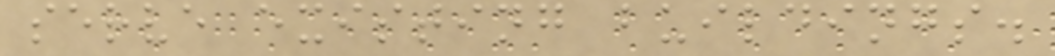serve existing buildings.
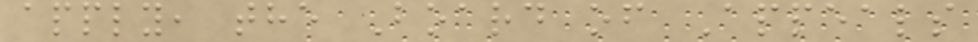apply, the Board of Appeals
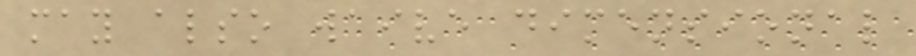may also waive dimensional
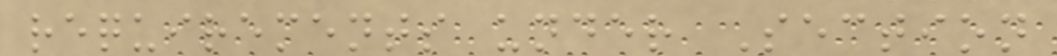requirements under Section
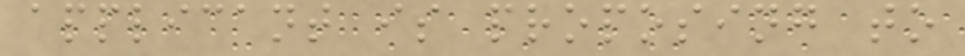applicant is proposing to
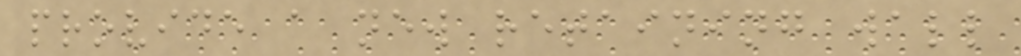provide a new retaining wall
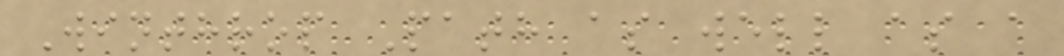Winthrop Path as well as a
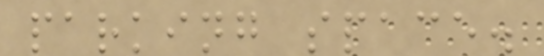parking space.
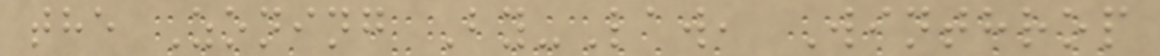the Zoning By-Law, Winthrop
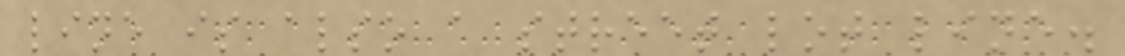line is also a street lot line.
